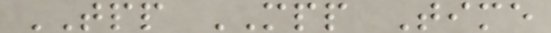TPP MPP Time
